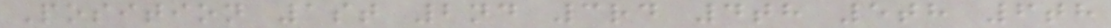Position 1st 2nd 3rd 4th 5th 6th
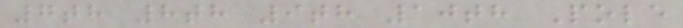7th 8th 9th 10th Pole
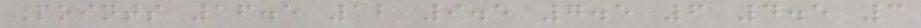Points 16.5 12 9.5 7.5 6 4.5 3
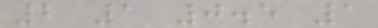2 1 0.5 1
